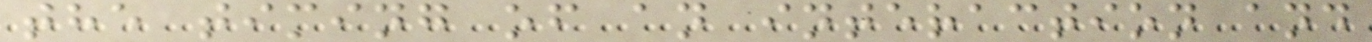the timing of an interaction and
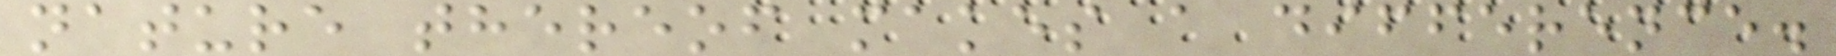nature thereof makes a difference.
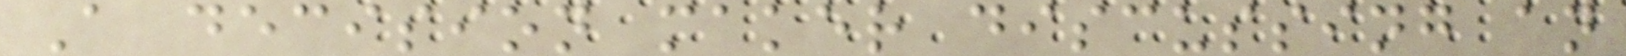A decision maker discussing an
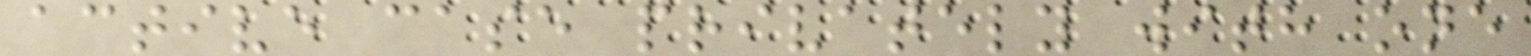active case privately with one
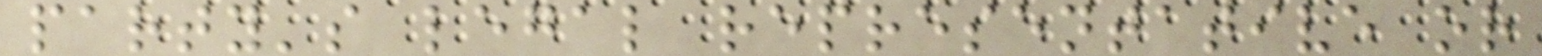party's legal representative or
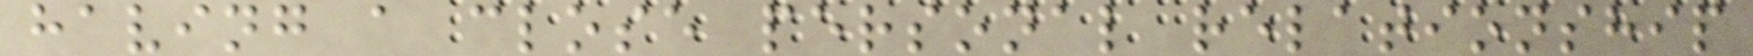having a close personal relationship
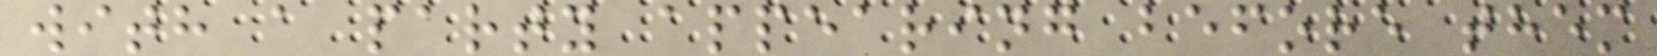with a party appearing before them
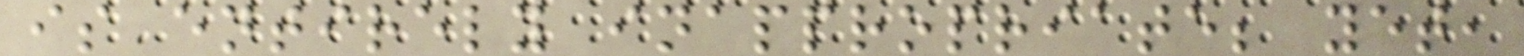is entirely inappropriate; yet,
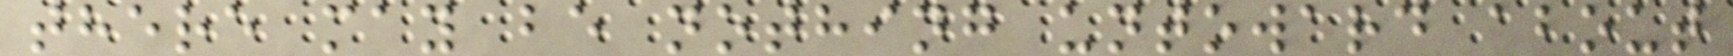there may be nothing untoward about
